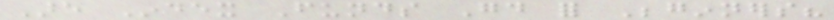Are Index Funds Good for Beginners?
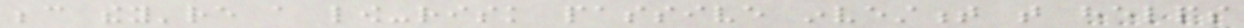because they're a low-risk passive investment that helps
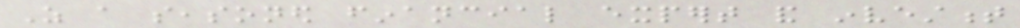As a seasoned financial expert and investment
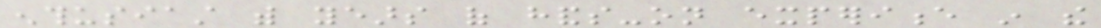enthusiast with years of hands-on experience in the
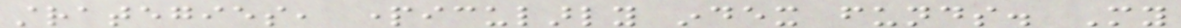strategies, particularly index funds. My
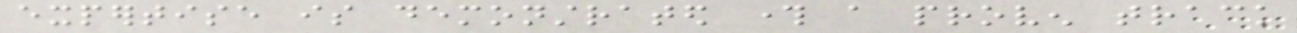expertise is demonstrated through a proven track
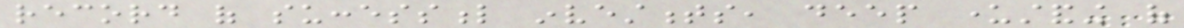record of successful investments, deep understanding of
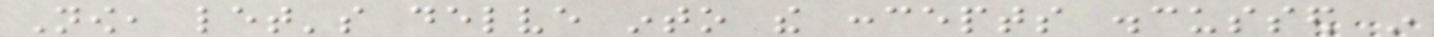Now, let's delve into the concepts discussed in
